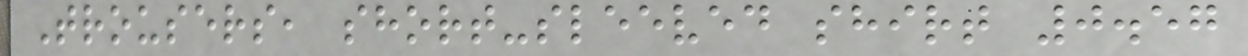Trousers, short-sleeved shirt 0.57
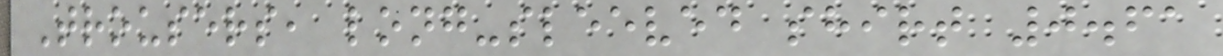Trousers, long-sleeved shirt 0.61
